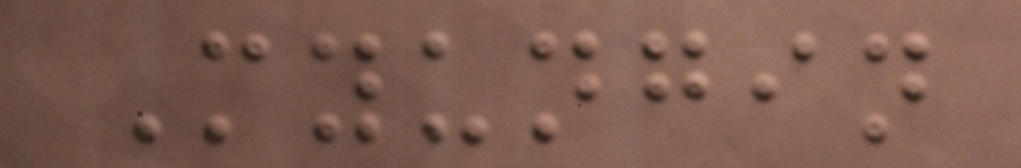Myungin
